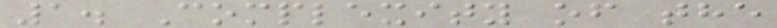1. Complexity of the
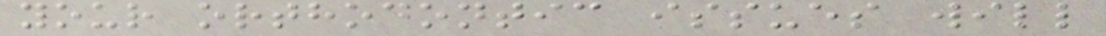your orthodontic issues will
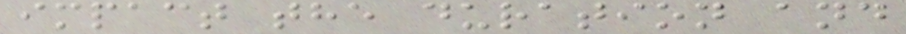impact the duration and
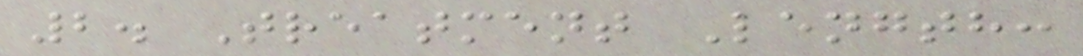2. Treatment Length:
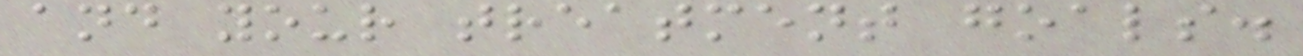and your treatment goals.
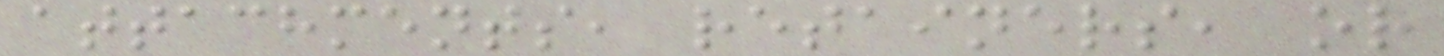attachments, retainers, or
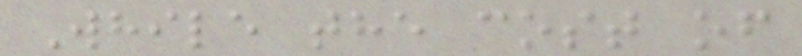While the cost of
